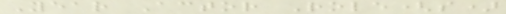Year Actor Role(s)
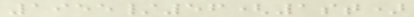1955/56(1st)
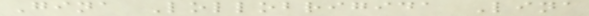Gina Lollobrigida Lina
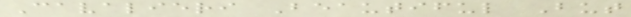Cavalieri Beautiful But
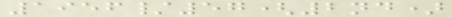1956/57(2nd)
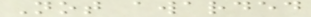Not awarded
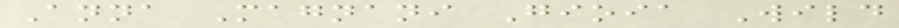Anna Magnani Gioia Wild
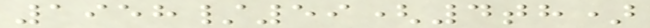1958/59(4th)
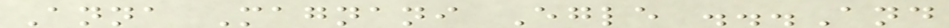Anna Magnani Egle ...And
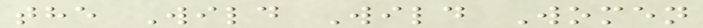the Wild Wild Women
